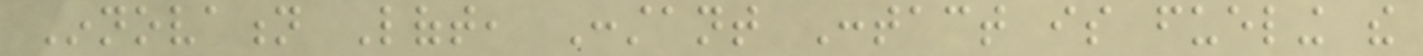Innovation Loft, Constant Contact is fueling the
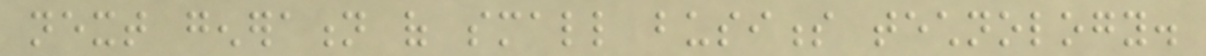next generation of small business technology.
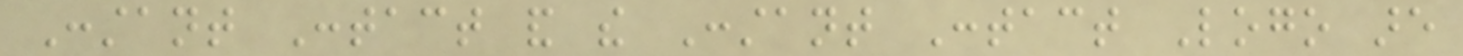Constant Contact and the Constant Contact Logo are
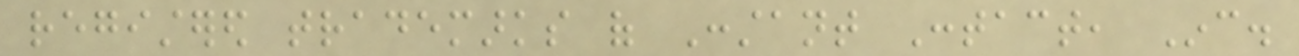registered trademarks of Constant Contact, Inc.
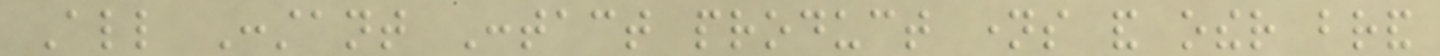All Constant Contact product names and other brand
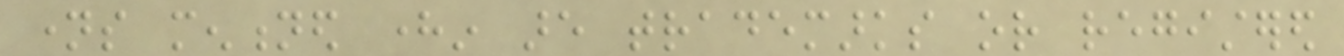names mentioned herein are trademarks or registered
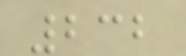232
